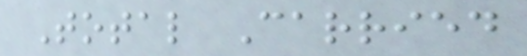Total Carried
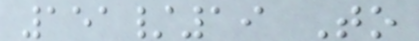151/19 To
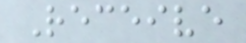Receive
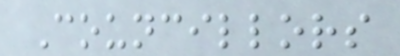Councillors
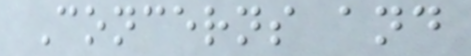Concerns and
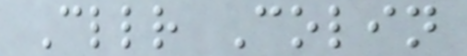Cllr Colin
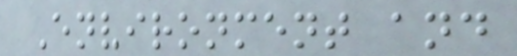Environment and
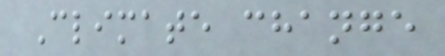Climate change
